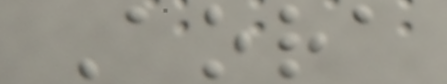Aora
